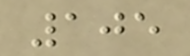105
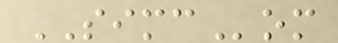SIMCom
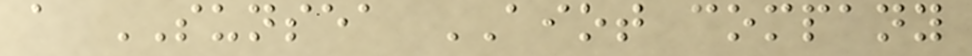a SUNSEA AIOT company
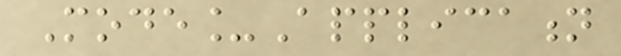Mode_Application
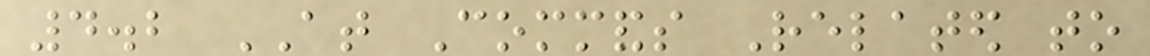4.2 AT Commands Related to
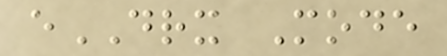eDRX Mode
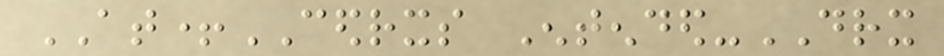AT+CEDRXS Entended-DRX
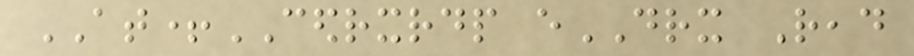AT+CEDRXRDP eDRX Read
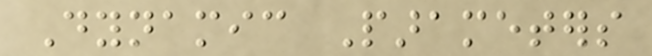Dynamic Parameters
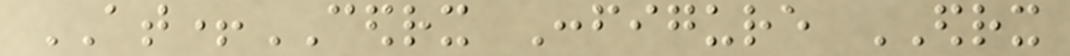AT+CEDRX Configure EDRX
